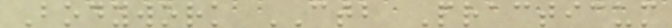Bodywork CTB Practicum
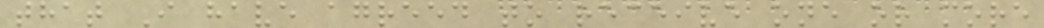that I have agreed to receive one or more
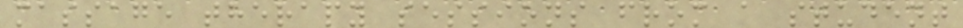massage therapy sessions from a student
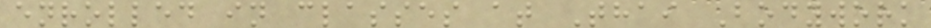enrolled in classes at Thai Bodywork
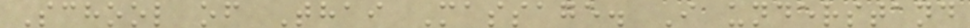School of Thai Massage. I understand
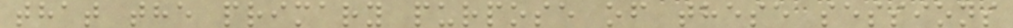that the primary purpose of these sessions
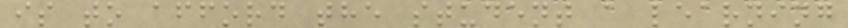is to afford the student a learning
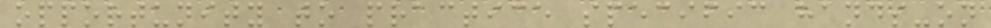opportunity to practice specific hands-on
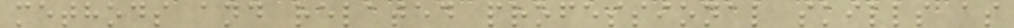methods and related professional skills as
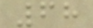68
